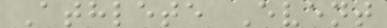Athlete Event
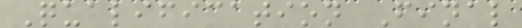Qualification Final
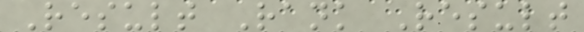Result Rank Result
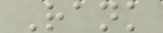Rank
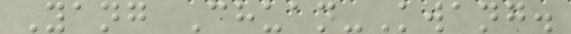Yang Chuan-Kwang.
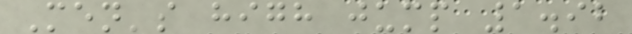Men's high jump 1.92
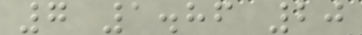7 1.86 20
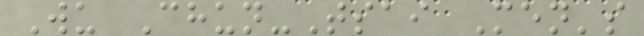Wu Chun-Tsai Men's
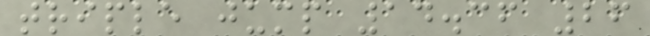triple jump 14.36 26
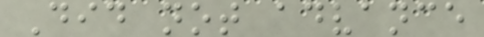Did not advance
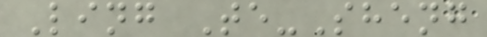Ling Te-Sheng
